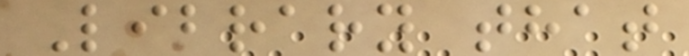Library that
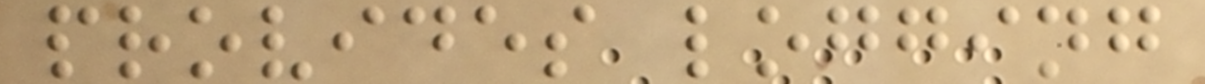provides logging
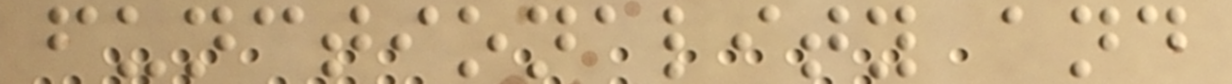functionality and
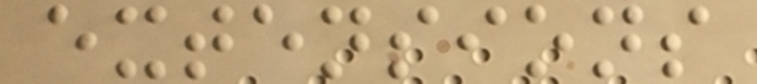extensions
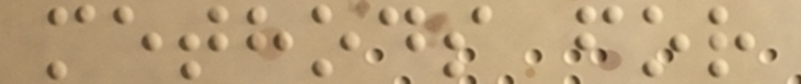methods for
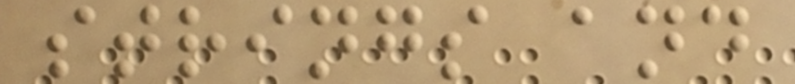strings and
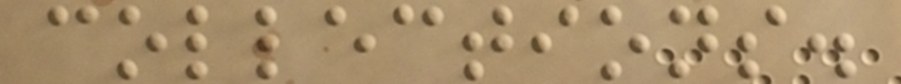collections.
